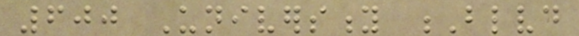600 University Blvd
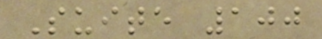Suite 100
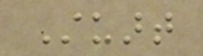Stuart
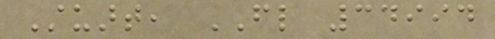Stuart, FL 34994
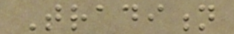Tradition
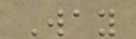Way
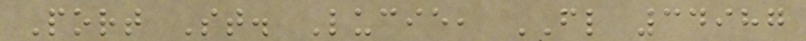Port St. Lucie, FL 34987
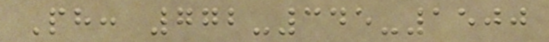Ph: 772-345-1500
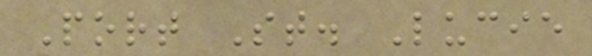Port St. Lucie
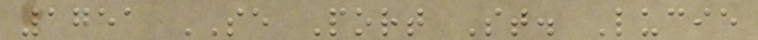1751 SE Port St. Lucie
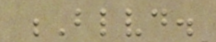Blvd.
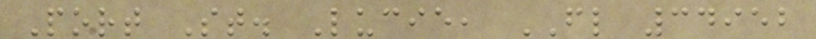Port St. Lucie, FL 34952
